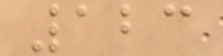123
